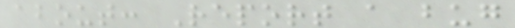about: Report a bug
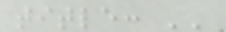title: ''
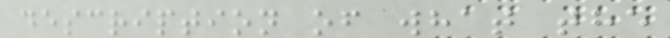description of what the
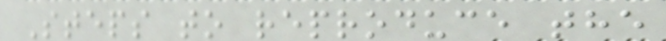Steps to reproduce the
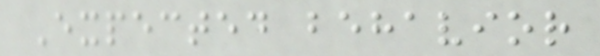Expected behavior
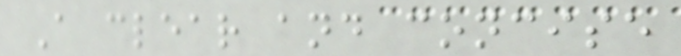A clear and concise
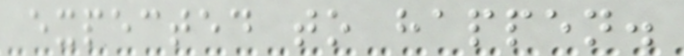expected to happen.
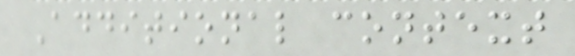Additional context
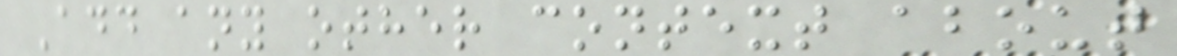Add any other context about
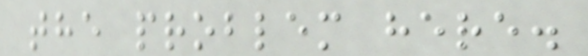the problem here.
